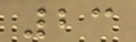23
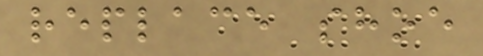replace shoe
